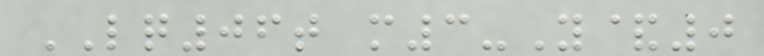LQ06t m3-Y&0
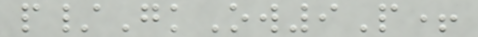p/GkOw9P+
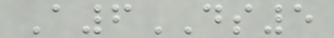A6DS5
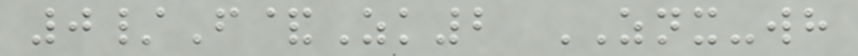0/F&Zk2 ZNX-wh
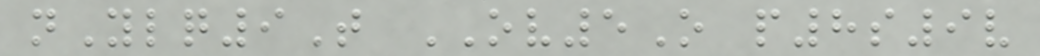nYlq9T OV5O p8s9v
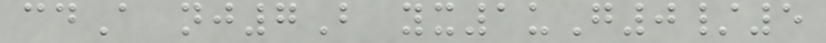cdA nj7B yx1uG0/5
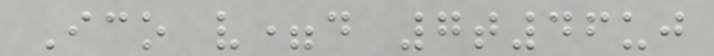Ico v=d 7t46uj
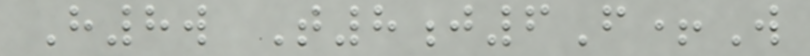H8w T8j6F+W
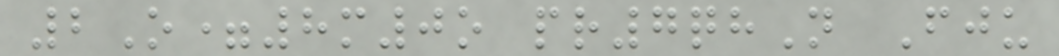2O=8m0o pr7qhN Fju
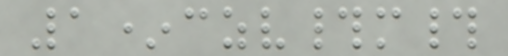1*czv#m#
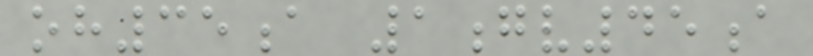oh35a 1gv45a
